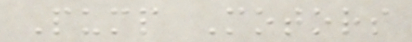Pump Motors
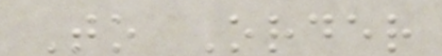To Order
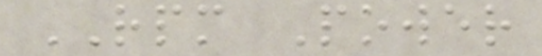RPM Power
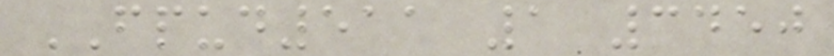FPUD511 1 3450
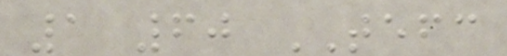1 60 TEFC
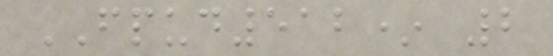FPUD512* 2
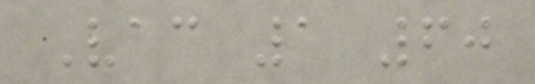Vac 1 60
